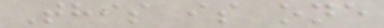This is one
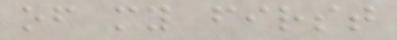of my first
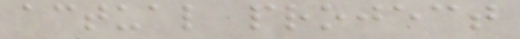actual project
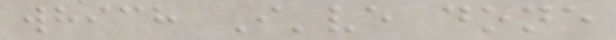which I've done
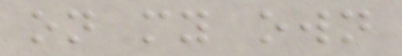on my own
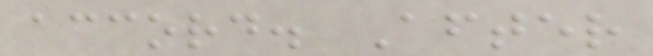accord. After
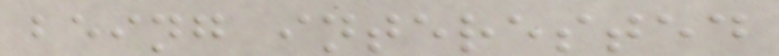being interested
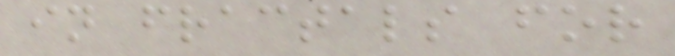in fractals for
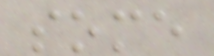some
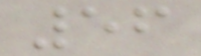56
